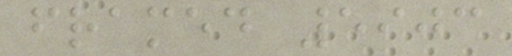framed 5903
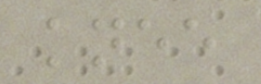knee
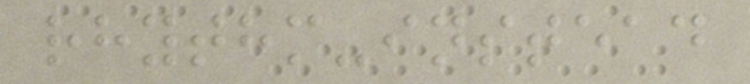rhythm-instead
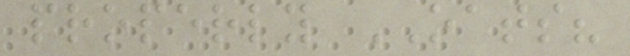properly OATS?
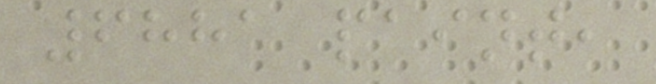6881 paint,
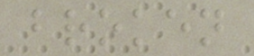broken
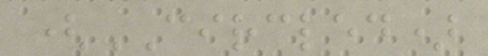(CIRCLED)
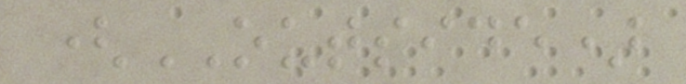(OUTSIDE)
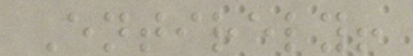Entirely!
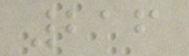216
